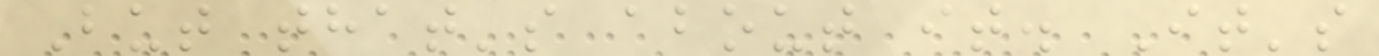But that's about it. It's
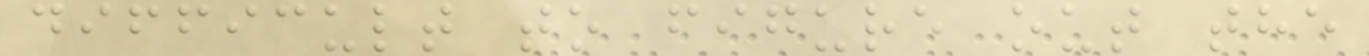difficult to figure out the
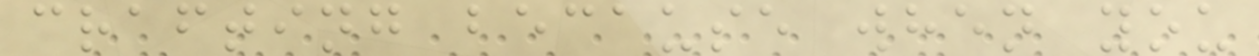crafting because when you
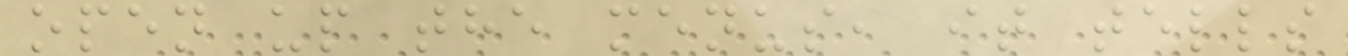open up the menus, it tells
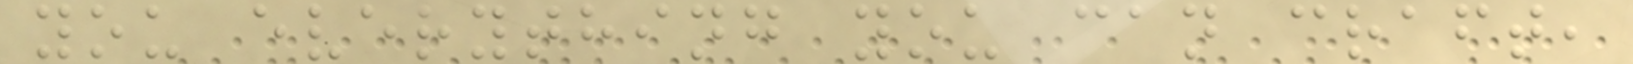you everything you can craft,
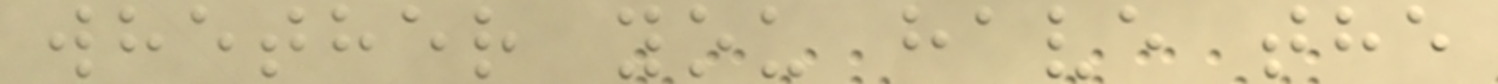whether you have the
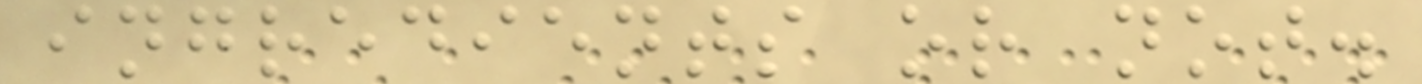ingredients or not.
